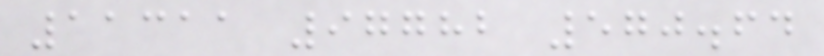11311 97782 570.64
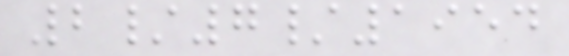2/7/1954
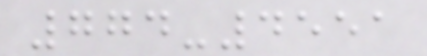774-4551
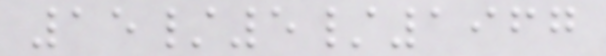15/5/1967
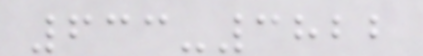633-3822
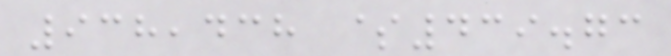938,438 $439.73
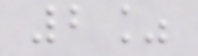2%
